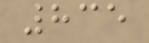835
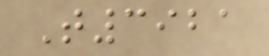T3921
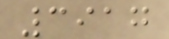3917
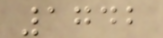1742
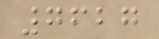7627
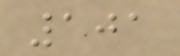101
